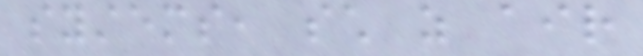systems, such as air
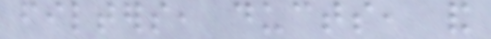filters, ducts, and
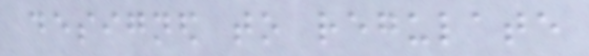designed to regulate
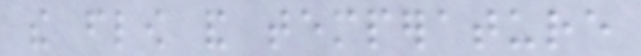the flow and temperature
